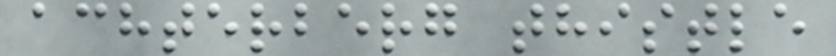achterberg thistle
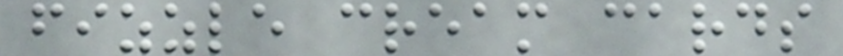fizzle cream cards
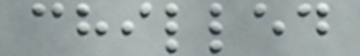chilled
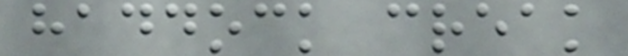haddock creak
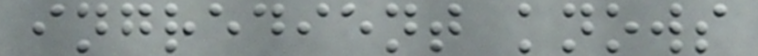ingredient knows
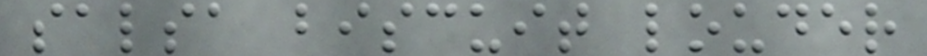salsa biscuit louder
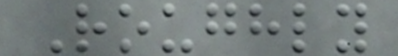Roughly
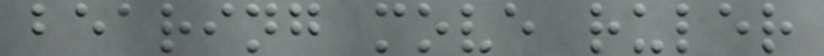bearing move ruler
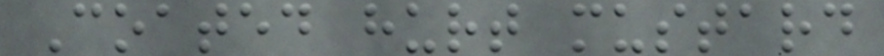Coated hurt mustard
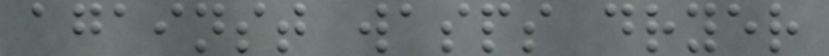against wasps dryer
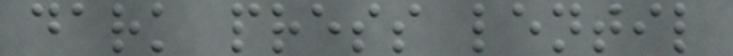dark press lentil
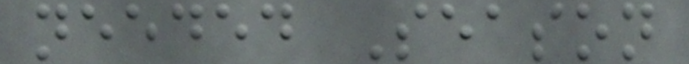needed Season
